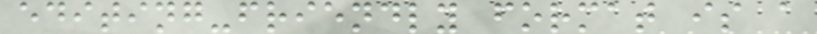editing-friendly format is a
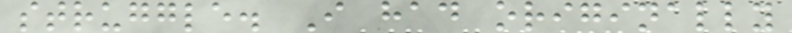struggle. I had originally
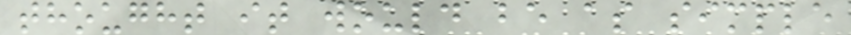thought it would be as simple
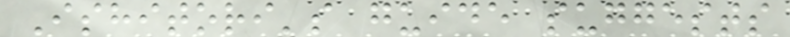Ishitori's guide suggests
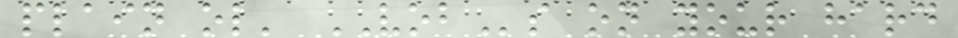plain ol' VOBs on your hard
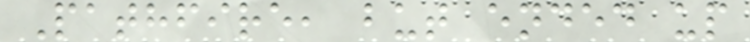Pathfire, but ended up
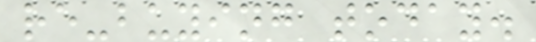re-buying today.
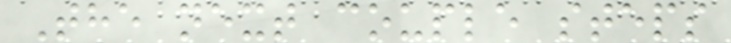The next couple steps
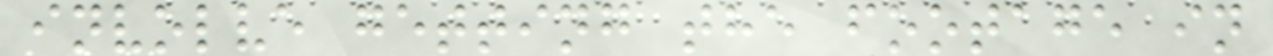involve getting the footage in
